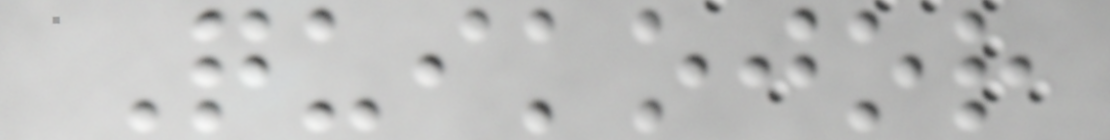Quikojor
